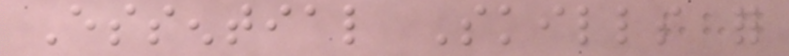Essential Skills for
